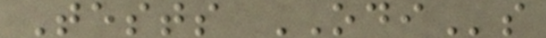Tests ODIs
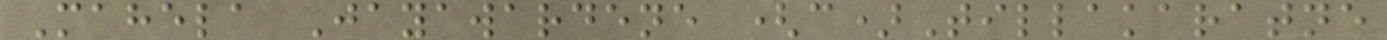Mahela Jayawardene (c)Tillakaratne
